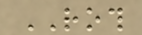ROTH
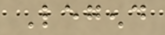Legend
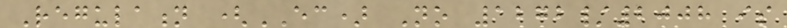Regulation (EC) No 1272/2008 is
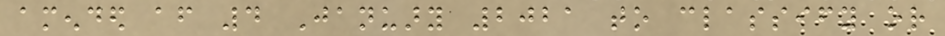amended after 4 January 2021 to classify or
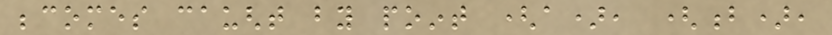becomes caught by point (a), (b),
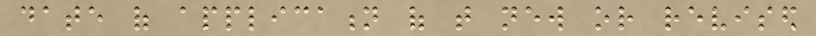date of application of that new or revised
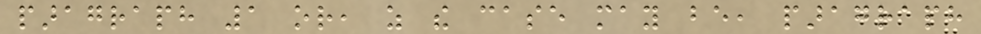paragraph 1 or, as the case may be, paragraph
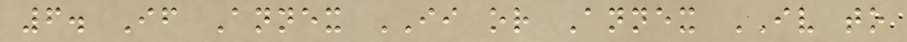6. If Annex II or Annex IV to
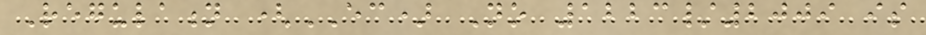Regulation (EC) No 1223/2009 is
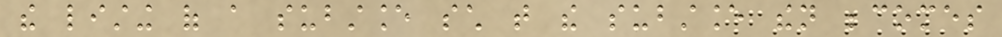the listing of a substance such that the substance then becomes
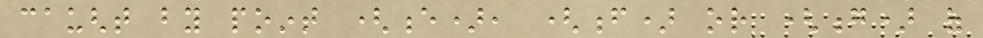caught by point (e), (f) or (g) of
